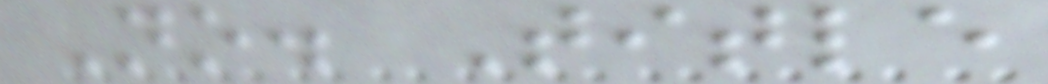No. Title
